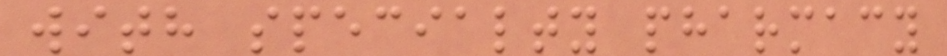with specialty pharmacy
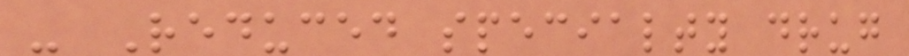- Reduced specialty drug
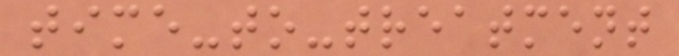time-to-treatment
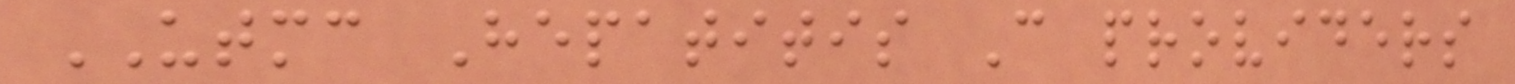UTMC Hepatitis C providers
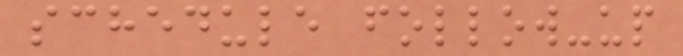schedule follow-up
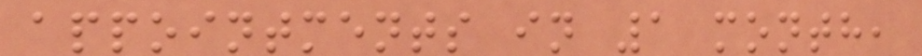appointments in 1 month,
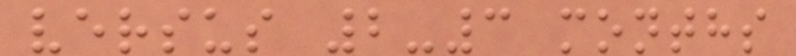versus 2-3 months
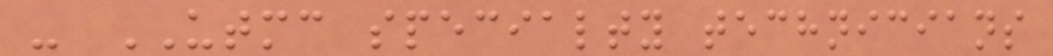- UTMC specialty technicians
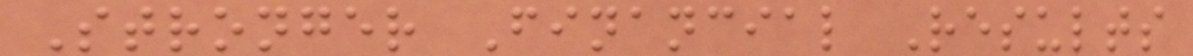Stronger Financial Results
